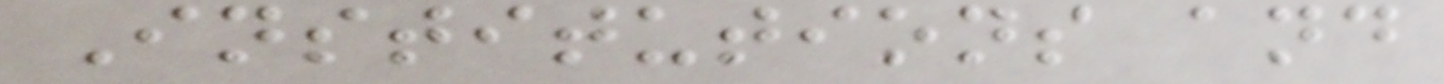Institutions and
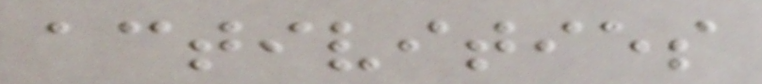activities
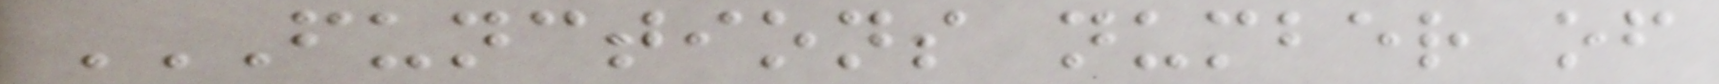FUNCTIONS NUMBER OF
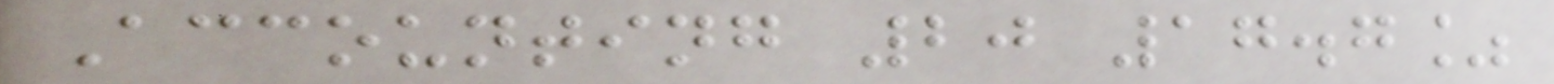Accounting 20 17.7%
